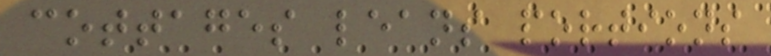cottages leans portions
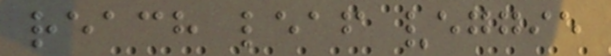reach leaf veggie
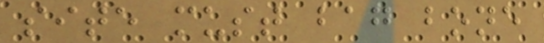site must bag bone
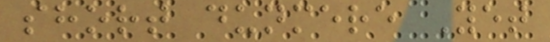short dunmere Yet
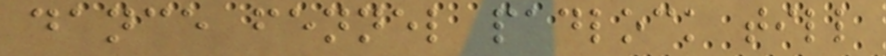dance fennel padlock till
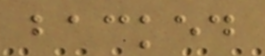backed
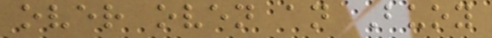over oven an Buoy
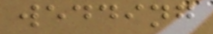wedding
